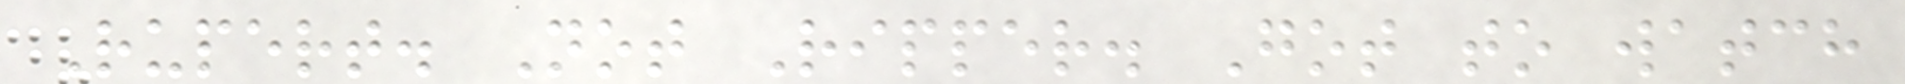Rupert. Not Ripper. Got to watch
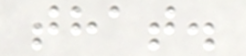that.
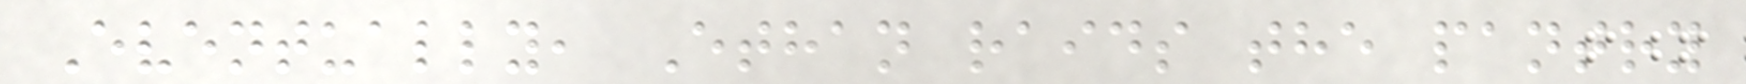Eventually, Ethan raids the pantry
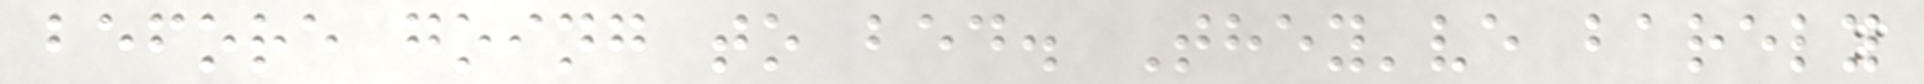before going to bed. They've barely
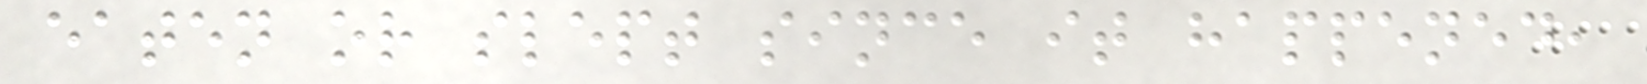eaten or slept since it happened,
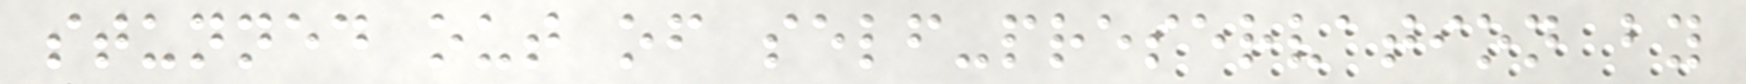stunned out of self-preservation by
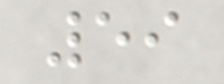59
